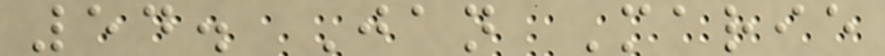54. Jan Marie
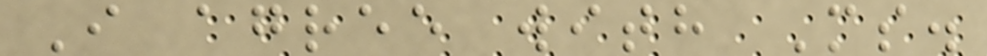I agree with Ms.
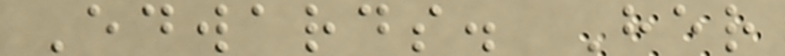Edwards. Her
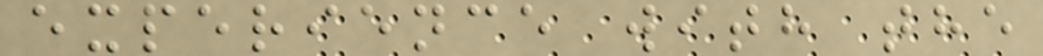experience with the
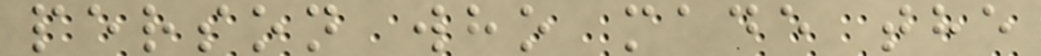person who made the
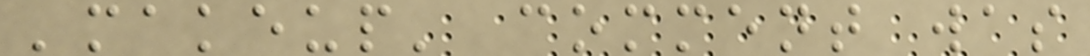'makeup' comment was
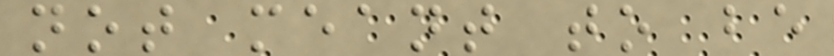not meant to be
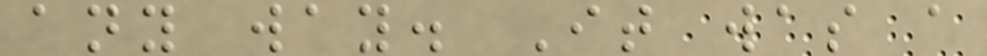any way. It was a
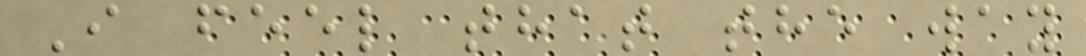I feel that the way
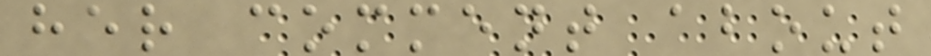her comment about
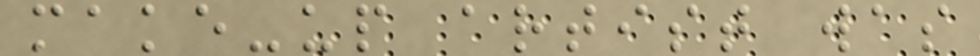make-up artist was
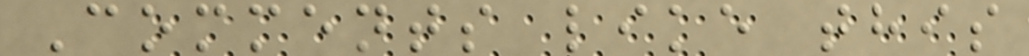Comments like this
